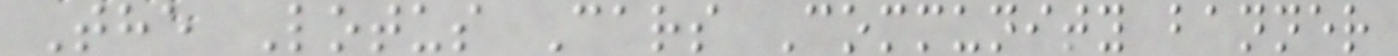The Lotus Cars Community banner
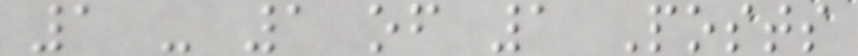1 - 1 of 1 Posts
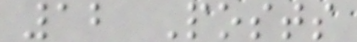12 Posts
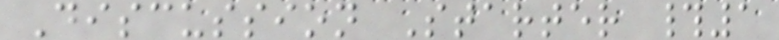Discussion Starter #1
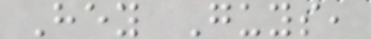Hey Guys,
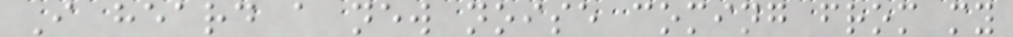I heard a new noise coming from my
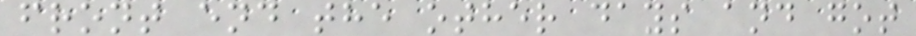front end the other days and got
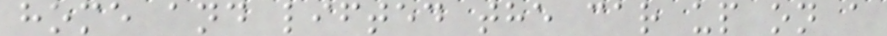home and lifted the car up on a
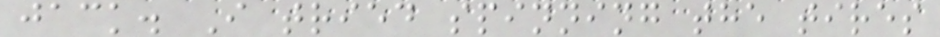jack. I tried spinning the tires
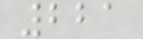221
